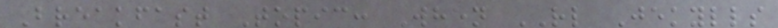Breakfast Topic: When RL Jekylls
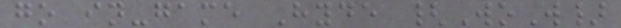go in-game Hyde {WoW}
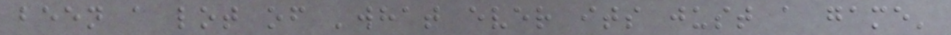been a lot of 'what ever its just a game'
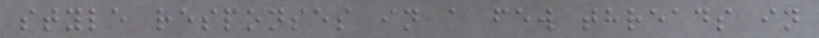style responses in a few threads in
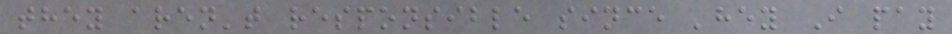they aren't responsible since 'hey I pay
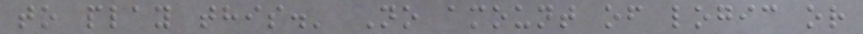to play this.' No amount of logic or
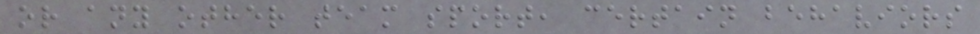or any other team sport, certain behaviors
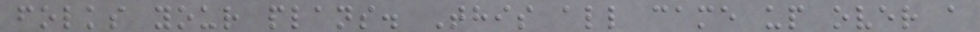folks your plans. This all came up over a
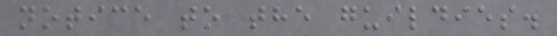notice to the guildies.
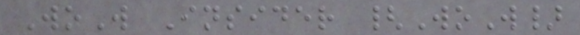WoW Insider {WoW}
